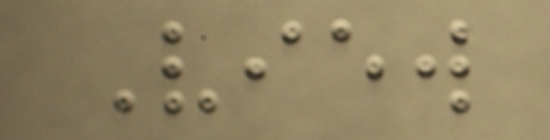View
